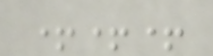+++
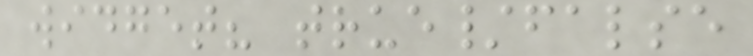widget? true/false
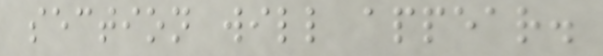section will appear.
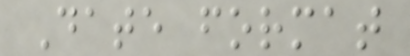Date format
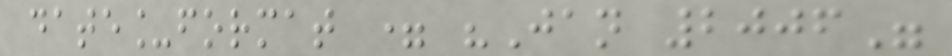date_format = "Jan 2006"
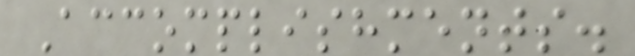Accomplishments.
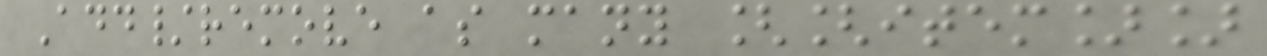Add/remove as many [[item]]
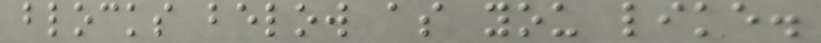blocks below as you like.
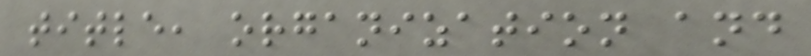title, organization and
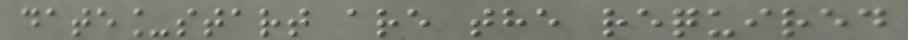date_start are the required
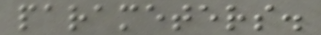parameters.
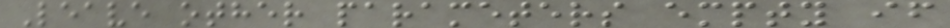Leave other parameters empty if
